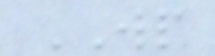WP
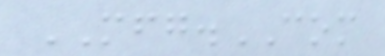MFG.COM
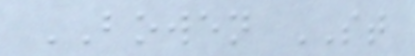BOWEN ST
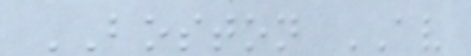BOSTON AV
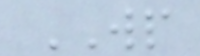WP
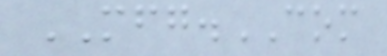MFG.COM
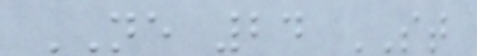NE 24 ST
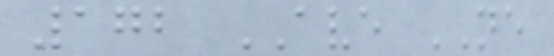172 AVE NE
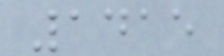1415
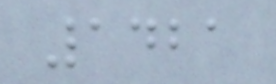1421
